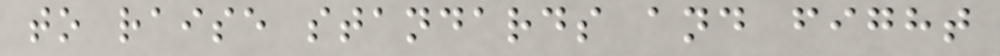to raise standards and fight
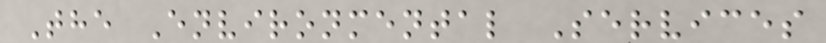The Environmental Services
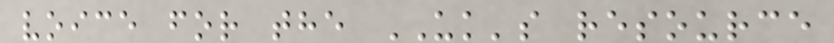voice for the UK's resource
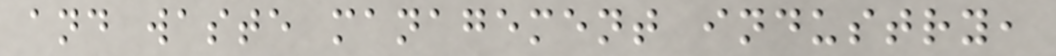and waste management industry,
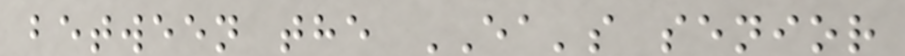between the EA's senior
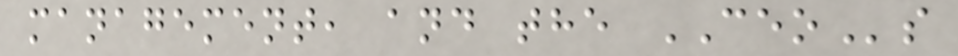management, and the CEOs
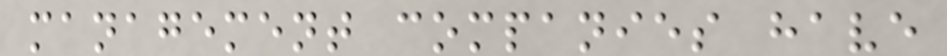management companies have
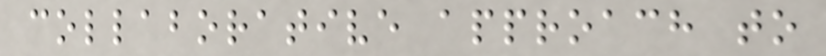collaborative approach to
